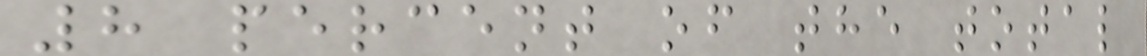8 percent of the total
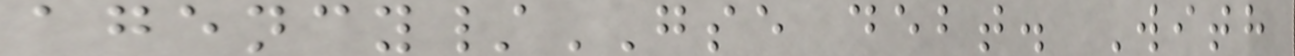agency/GSE debt. With
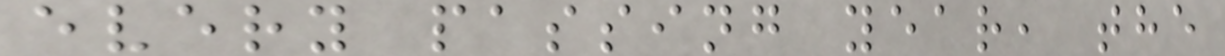every passing year, the
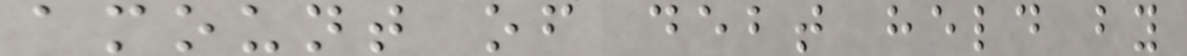amount of debt held by
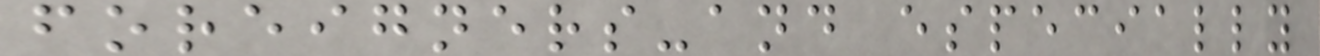foreigners-and especially
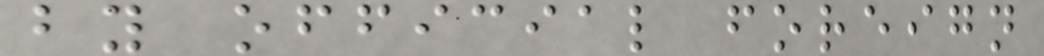by official foreign
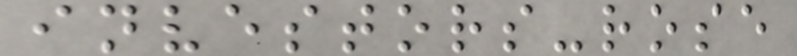investors-rose
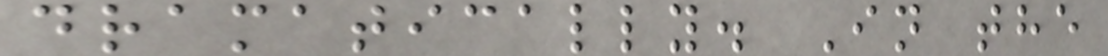dramatically. In the
